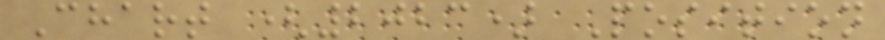Chart (2023) Position
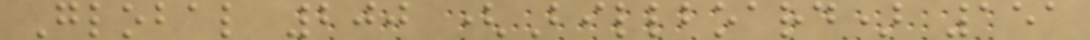Global 200 (Billboard) 151
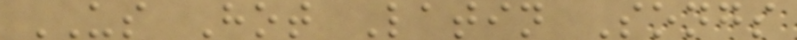US Hot Latin Songs
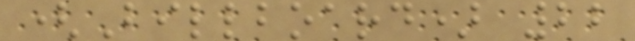(Billboard) 22
